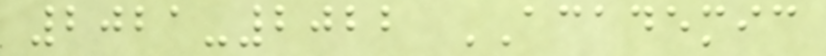2021-2022 ACADEMIC
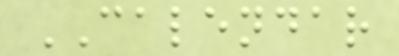CALENDAR
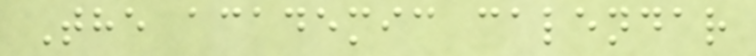The academic calendar
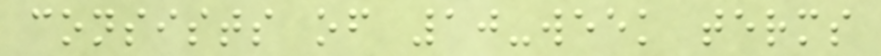consists of 10-week terms
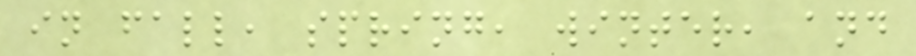in fall, spring, winter, and
